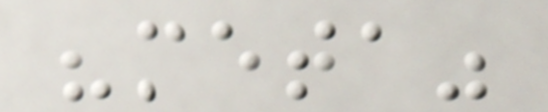"meta"
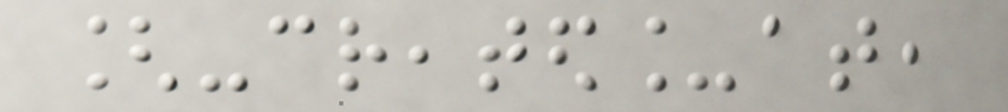[-created_at,
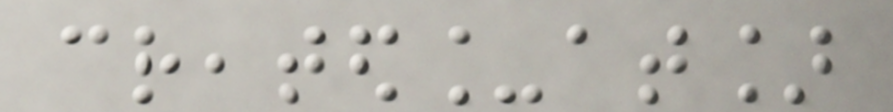created_at]
